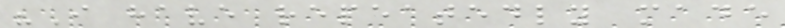"I have repeatedly made
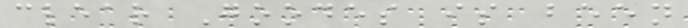clear Goodes is been
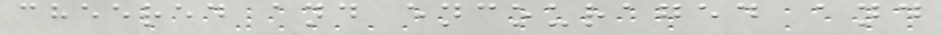cheered and encouraged and
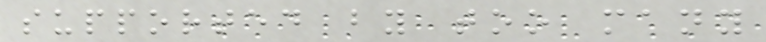supported by too many
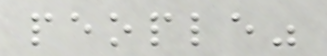people"
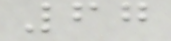67
